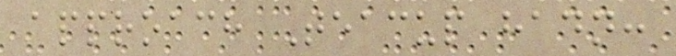approach Teacup hadn:
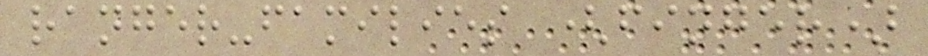ranger-families (finger)
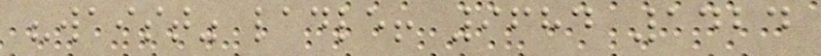"waist" ladle! 9684 1424
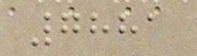7881
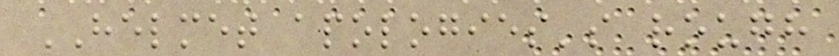HELMET apologies's rough
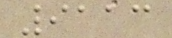9113
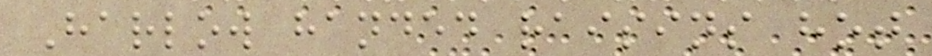Harlow handed raisins hot
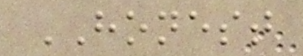HONEST
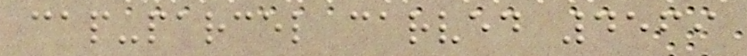cap-parcel carved 4569
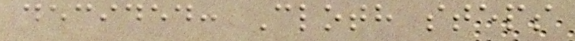decided: Cloth steps
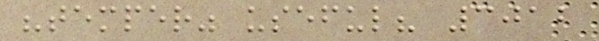"temper" useful? 3012
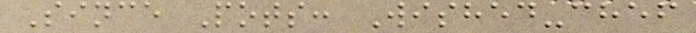Since Pots: Wished-chef
